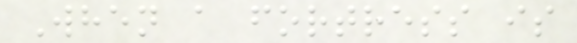When a fortress is
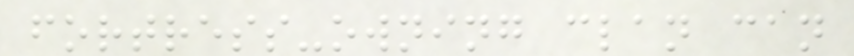fortress-owning clan can
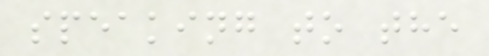speaking to the
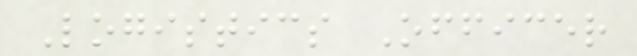Logistics Officer
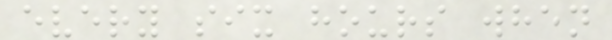every six hours when
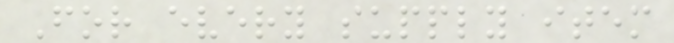For every supply item
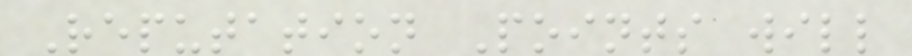Reputation Points will
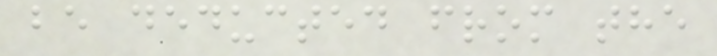be deducted from the
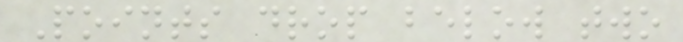Points drop below two
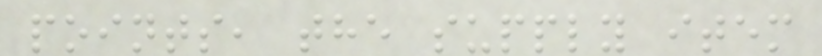points, the supply item
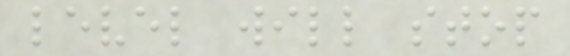level will stop
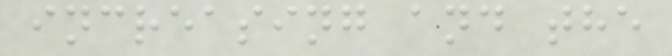increasing and the
